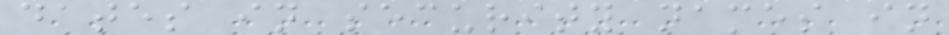dates in security names in
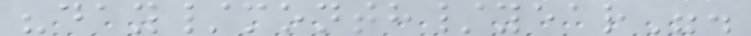"day/month/year".
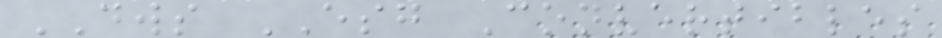DWS ESG Convertibles
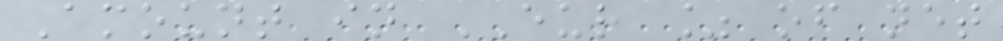Amount in EUR % of net
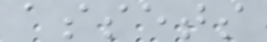assets
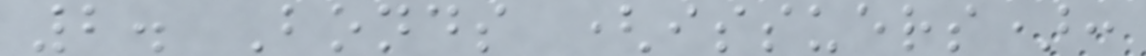2. Bonds (issuers):
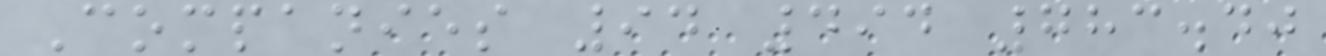Companies 94 494 783.40
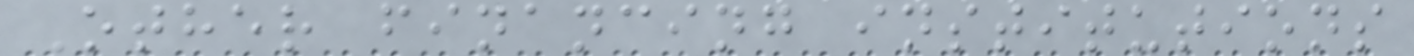Other financing institutions
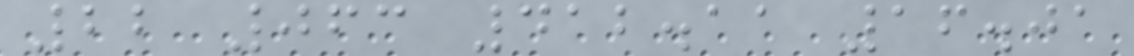22 063 412.11 16.01
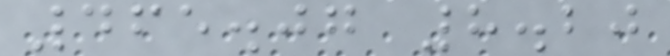465.07 8.20
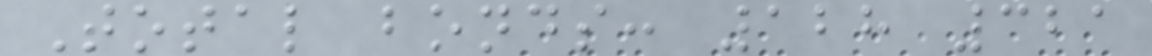Total bonds: 128 321
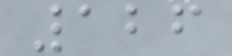126
